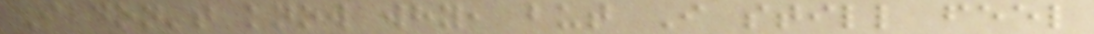I don't know why, but I still feel
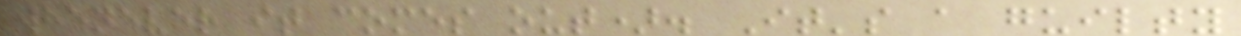whenever it comes out). It's a guilty
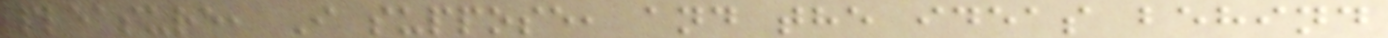pleasure, I suppose, and the ideas behind
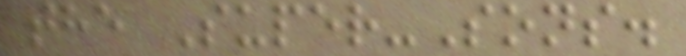the Super-Sons.
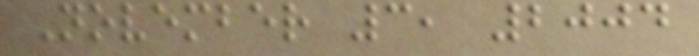November 3, 2004
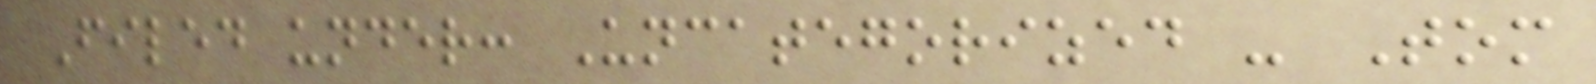Filed under: Uncategorized - Tom
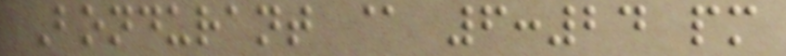Bondurant @ 6:24 pm
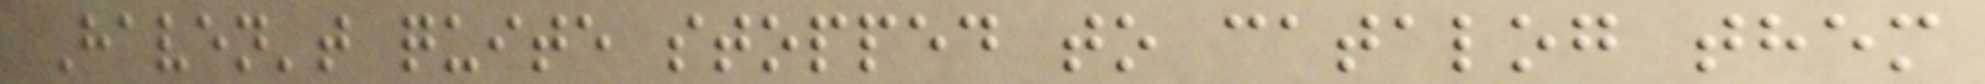Haven't quite stopped to catalog them
